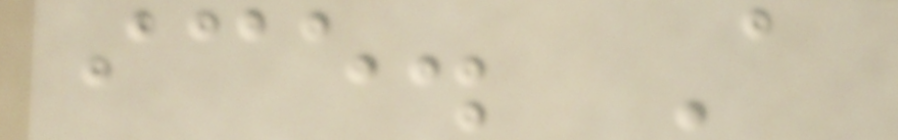ice. A
